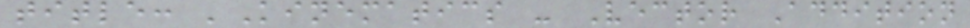title: 'Kinematics - Vector Addition
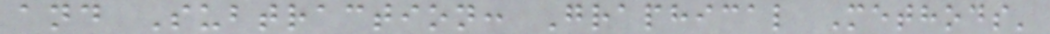and Subtraction: Graphical Methods'
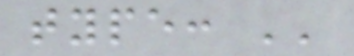type: ''
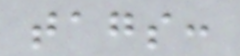tags:
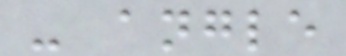- angle
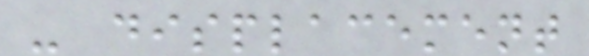- displacement
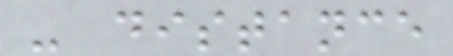- distance
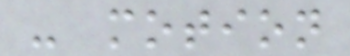- motion
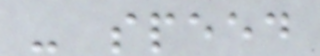- speed
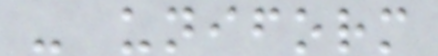- uniform
